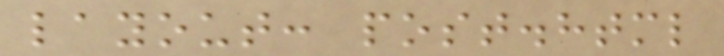layout: post.html
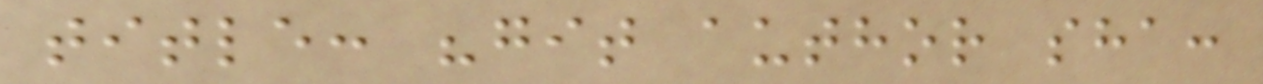title: "git author sha:
